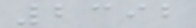2392
